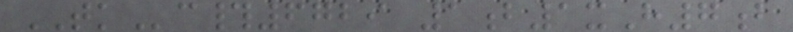TKc#6729 1b1xH7b
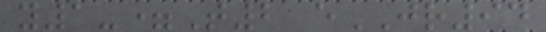y1-=T2 eJR94
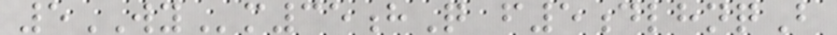5WYm35hQ f5dlhnqB
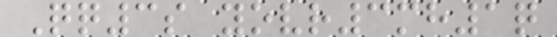Qq3s yovr3mh1q
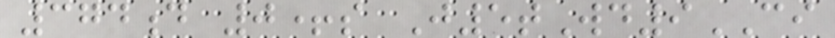374d 0+s J5tWd9CI
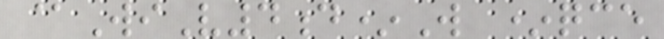@WiV4d*W *qce
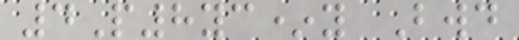4P8yc*y Bwd
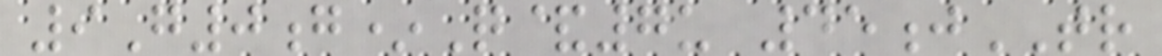9G0g*Q&7u 45jTR
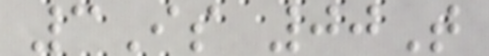3Is 00T
